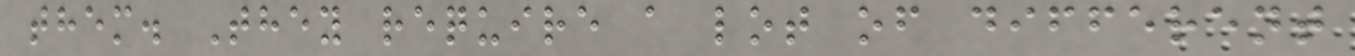them. They require a lot of different
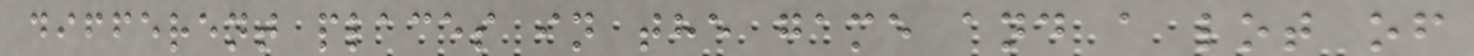different places in the game and a lot of
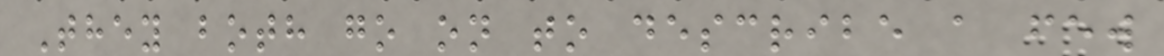They both go on to describe a few
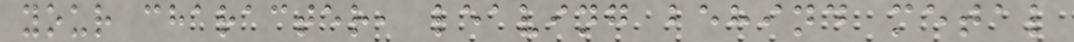your character, leaving behind metal
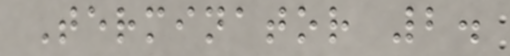Terminator 2.
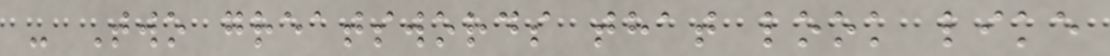- Two greatswords that look like
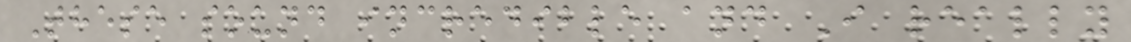These sound incredible and I really
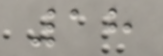18
